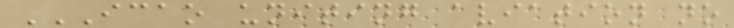ICAO UNITING AVIATION NO
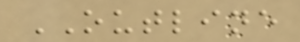OUTLINE
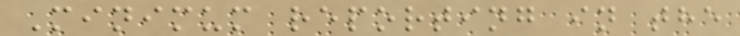Minimum reporting in the
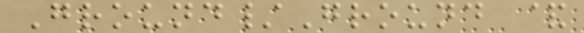Ground/Ground &
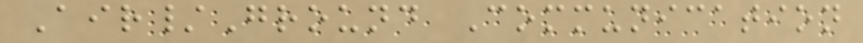Air/Ground Communication
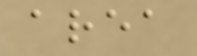area
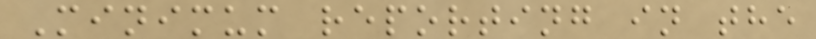Minimum reporting in the
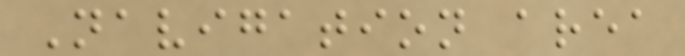Navigation area
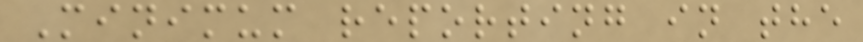Minimum reporting in the
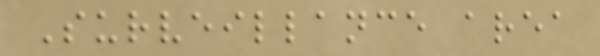Surveillance area
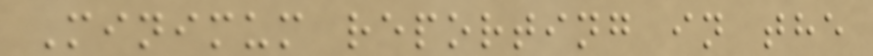Minimum reporting in the
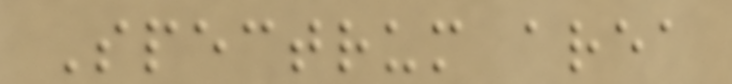Spectrum area
